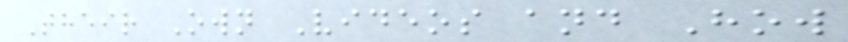Their Own Videos and How
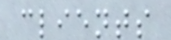clients
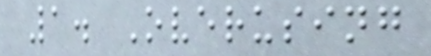1. Overusing
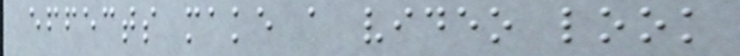effects make a video look
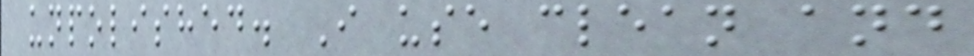unpolished. I use clean and
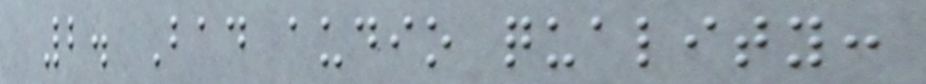2. Bad audio quality:
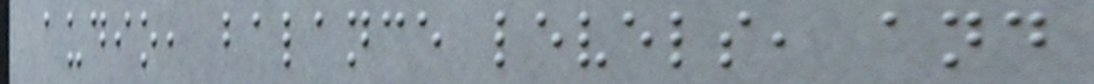audio, balance levels, and
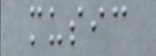music
